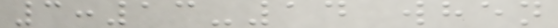3:13-14 when
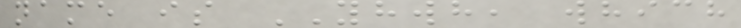name is YHWH, which
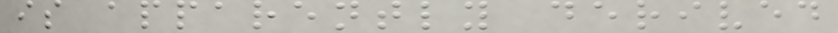is apparently derived
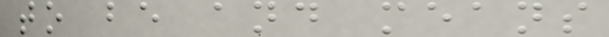to be and means
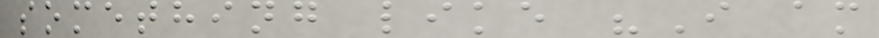something like "I am
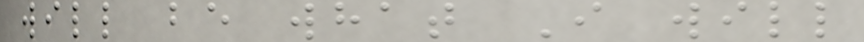will be what I will
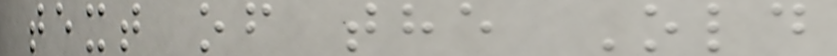text of the Old
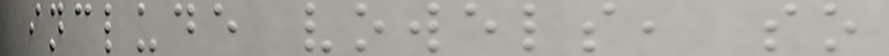include vowels, so
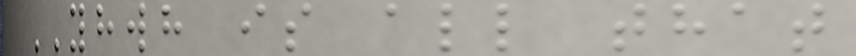YHWH is all that
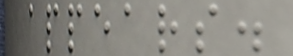appears.
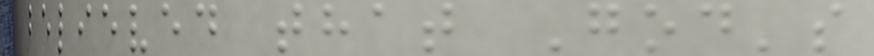believed that God's
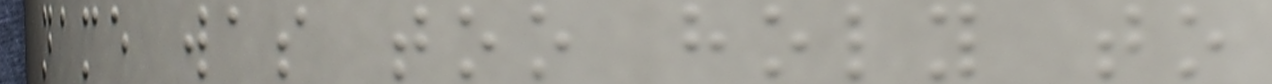name was too holy to
